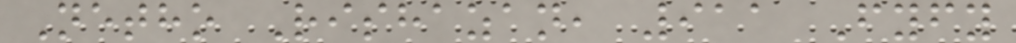Netho Rishazan, 911 Fyfy
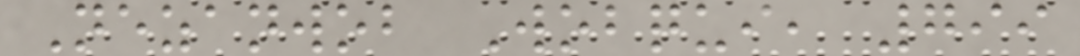Nezanwob Wobqui, 799
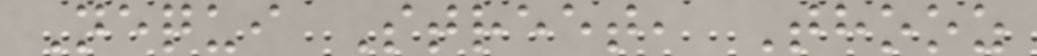Nequi Street, Thooz
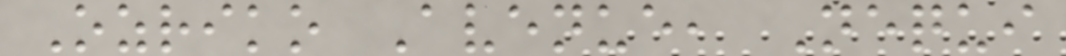Ozriko Avenue, Nequi
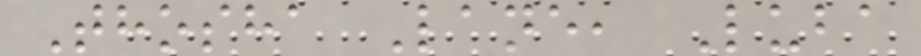Thosha Lane, Luba
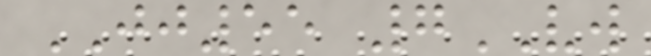JJ55 7VW
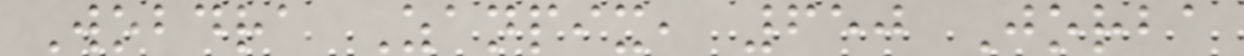Wobdra Zanpix, 650 Jorba
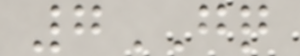7GQ
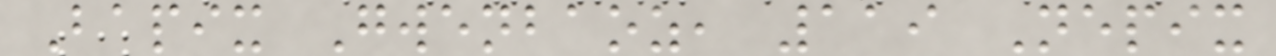Bapix Gwenbaoz, 119 Nepix
